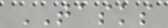TASKS
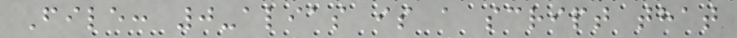File: 0-alias is a script that
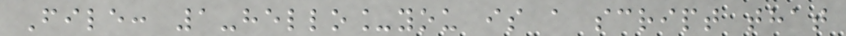File: 1-hello_you is a script that
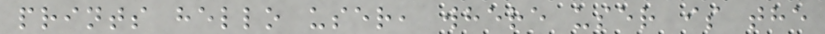prints hello user, where user is the
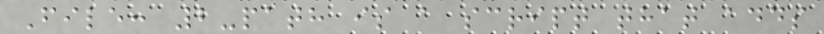File: 2-path is a script that adds
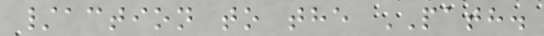/action to the PATH.
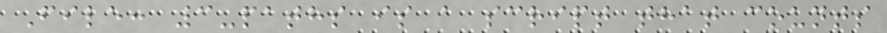File: 3-paths is a script that counts
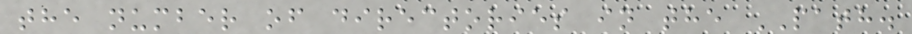the number of directories in the PATH.
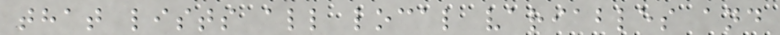that lists all local variables and
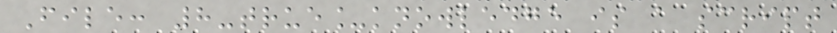File: 8-true_knowledge is a script
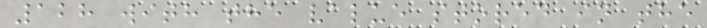128 with the value stored in the
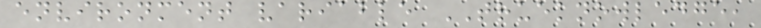environment variable TRUEKNOWLEDGE,
